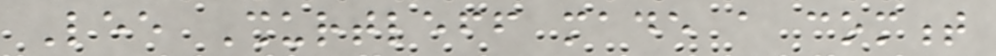Lee Shurtleff made a comment
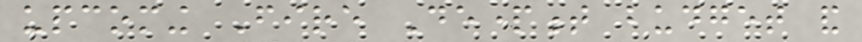upcoming Fire Department budget and
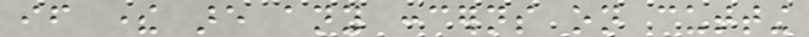if there are any concerns on cutting
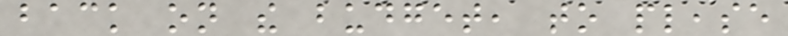back on the budget, to please
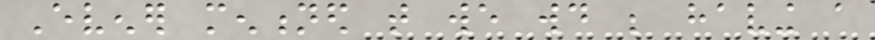Evener mentioned that we would be having a
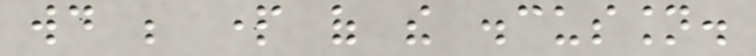would be part of the discussion.
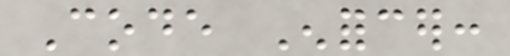Code Enforcer:
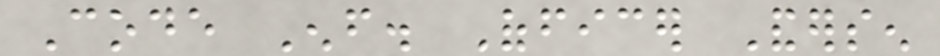Code Enf. Officer Andersen
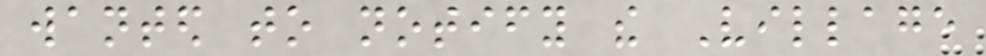wanted to notify the Village
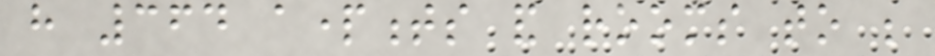have 364 apartments and rooms to be
